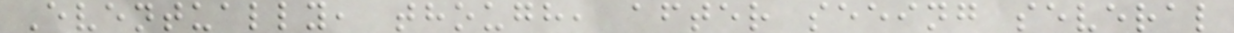Eventually, though, after seeing several
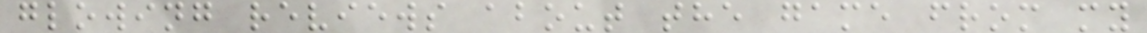glowing reviews about the game from my
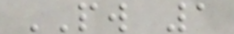PW 1
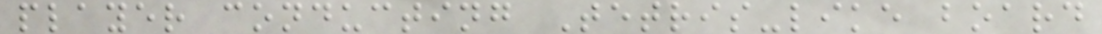player conducting Tetris-like board
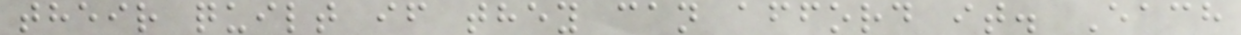their quilt if they can afford it. Each
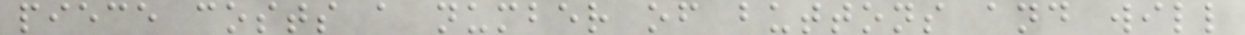piece costs a number of buttons and will
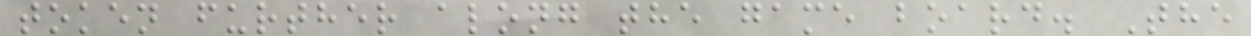token further along the game board. The
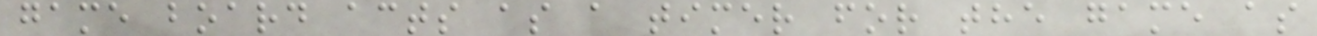game board acts as a timer for the game as
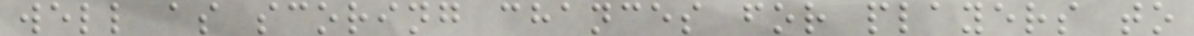well as scoring chances for players to
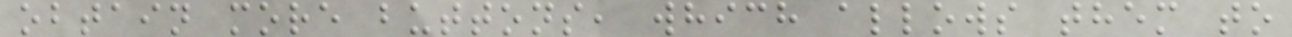obtain more buttons, which allows them to
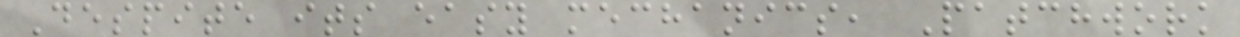Despite its easy mechanics, Patchwork
